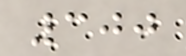300
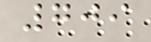709
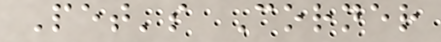Pet's Corner
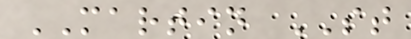MARTIN ST
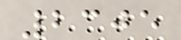2305
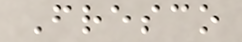Fresco
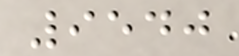9540
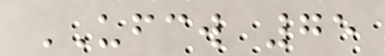UFCW 75
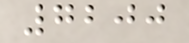7200
